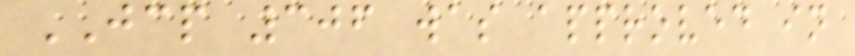JCP 306 was approved in
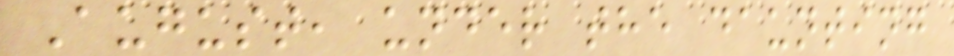August, under the daunting
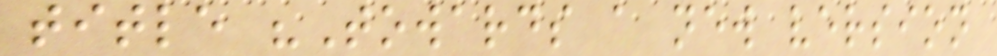title "Towards a new version
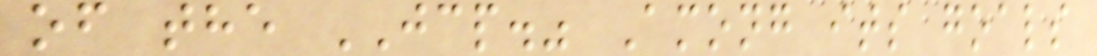of the JCP." Among its goals
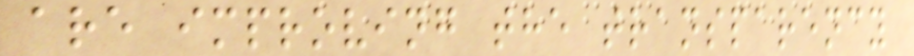are improving the transparency
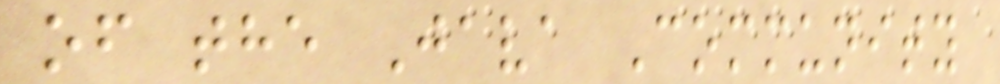of the Java Community
